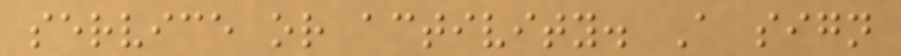service or activity. A sign
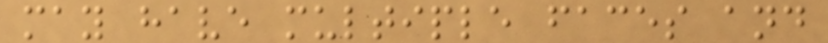may have multiple faces and
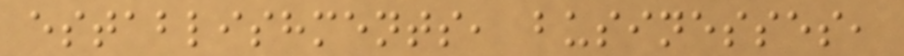establishments, businesses,
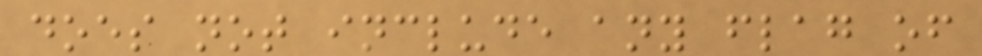does not include any flag of
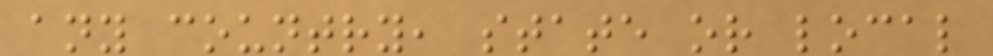any country, state or local
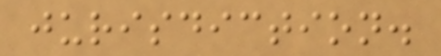jurisdiction.
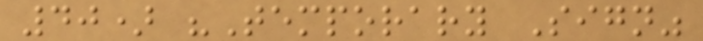40) "Temporary Sign"
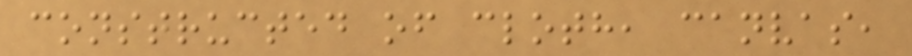constructed of cloth, canvas,
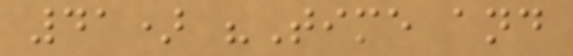41) "Time and
